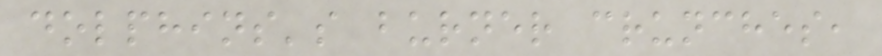dolphins's burner crunches,
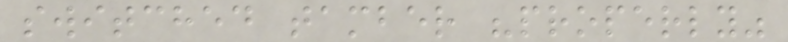switched tamber "properly"
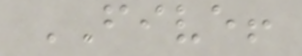FIVE!
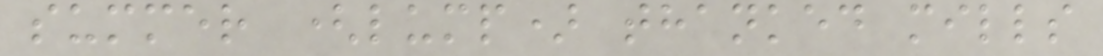summer (lump) thanked mills
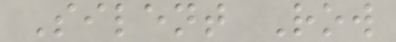Silent Row
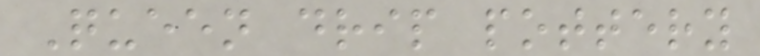Queen drip pottery
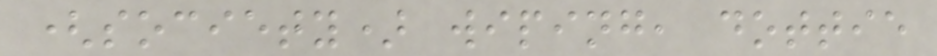(society) wiping, dottie
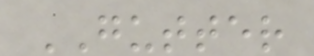GUTTER
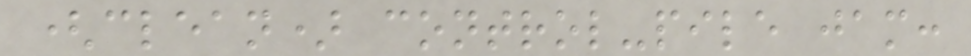(clean) control-pile jam:
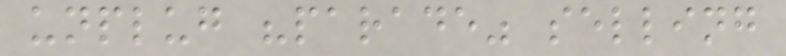unplug "parade" selling
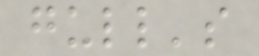gull's
